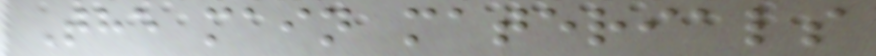The main materials
